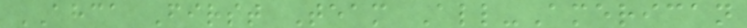AHCA First Team All-American
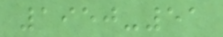1950-51
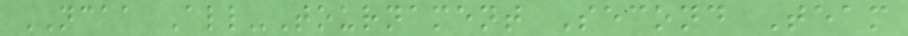NCAA All-Tournament Second Team
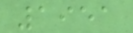1951
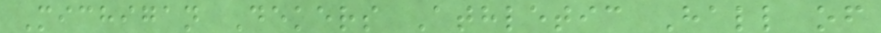Michigan Dekers Athletic Hall of
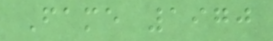Fame 1970
